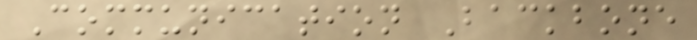Communication Backbone
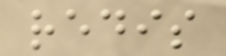redis
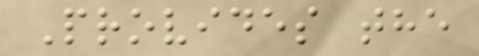Provides the
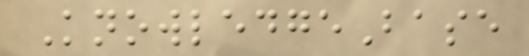KnowledgeBase
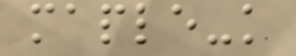maple-k
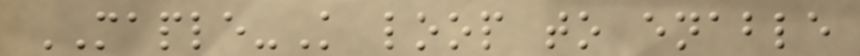MAPLE-K loop to enable
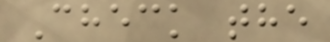Check the
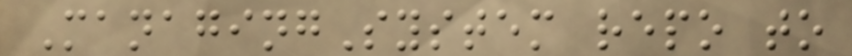ManagingSystem repo to
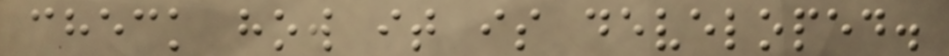check how it is developed.
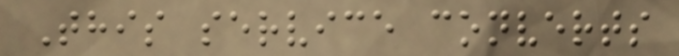This service converts
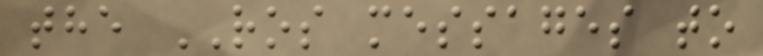the ROS messages to
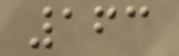163
